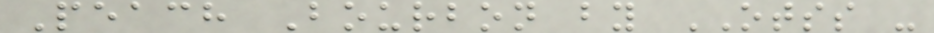Peach Bourbon by OTSS -
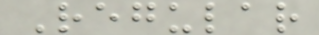Regular
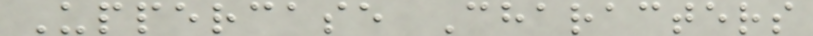Uppercase Characters
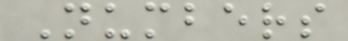Numbers
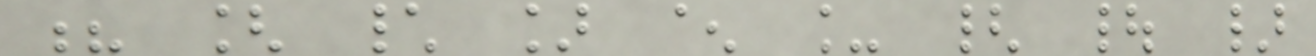? [ \ ] ^ _ { | }
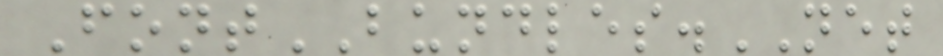FontBUNDLES.NET
